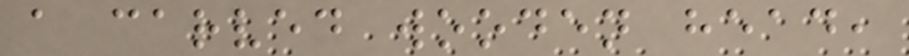a carved wooden head,
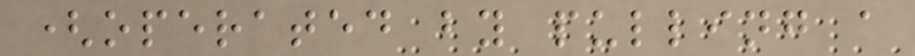(operated by pulling a
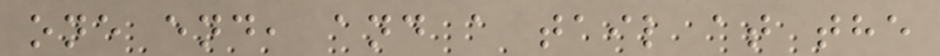one end, and a tail at the
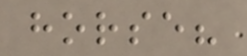horse?
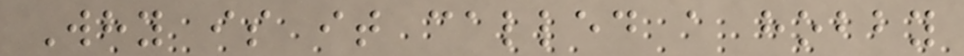Why is it called a hobby
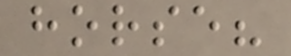horse?
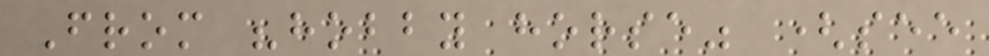From "hobby horse" (see
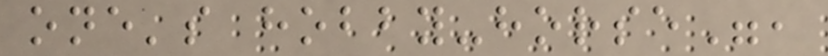one's hobby-horse",
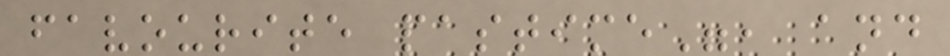favourite pastime", and
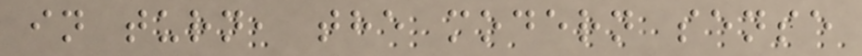in turn, the modern sense
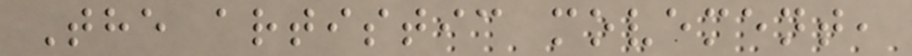The artistic movement,
